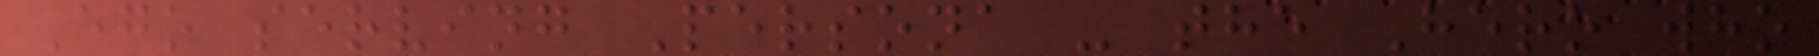Ego serving Persona - the Hero who
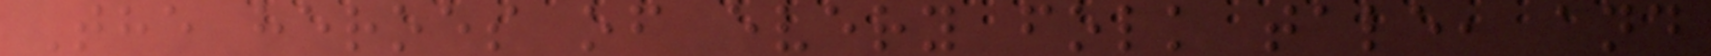The heroes of every folk tale, and
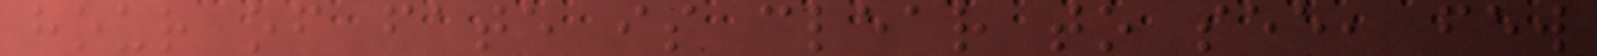hour of fate is clear to see, few
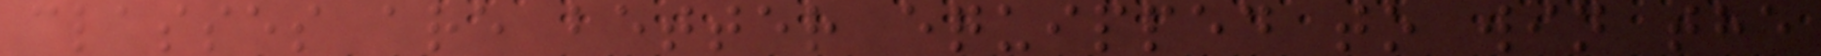classes are better equipped to win the
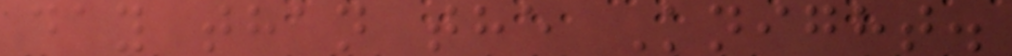day than the Knight.
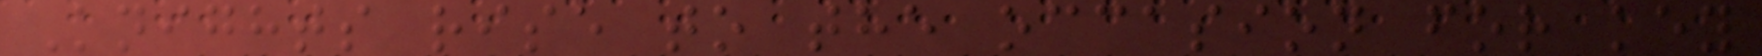Knights rise to the occasion for key
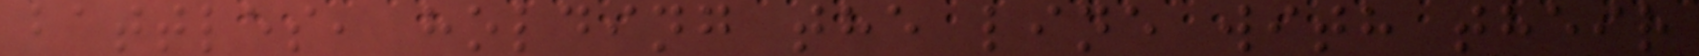battles, holding the line with their
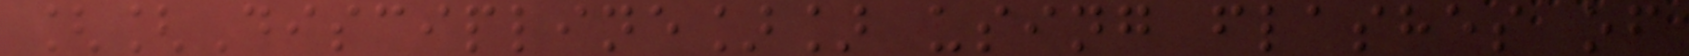[[Discipline]] using flashes of
